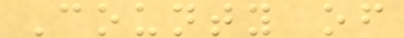County of
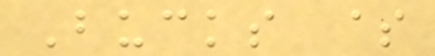Bucks $
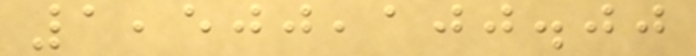1,500,100.00
